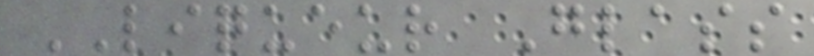LIQUEUR Glass
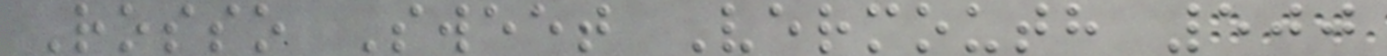Rosso Sweet Vermouth 500
